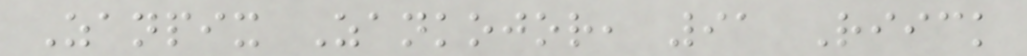Zanpix Zankojor, 91 Riick
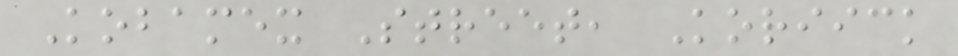Kobamex Street, Koriick
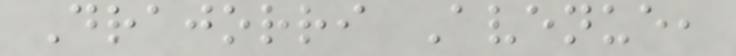Drajorri Avenue,
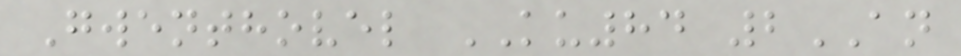Gwenthovel KU84 2AN
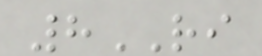8RI
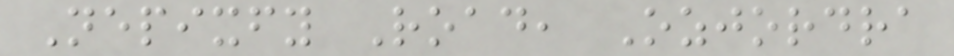Nepixfy Road, Ozjordra
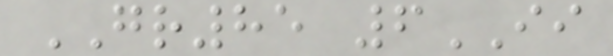GR85 6II
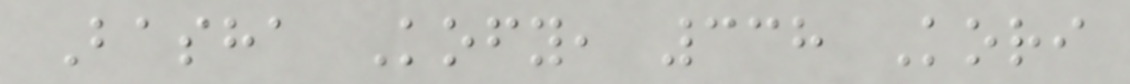Basha Kofy, 338 Kori
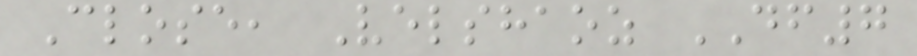Close, Velshaoz DF7
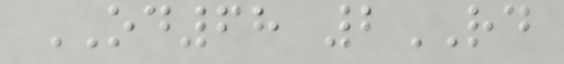OD68 2RD
